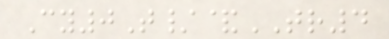Cy0T/&TR4
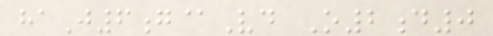haJ6g@Vd O2d0
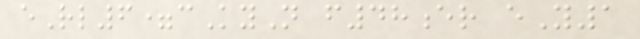eRl6=cKyN f48er eY1
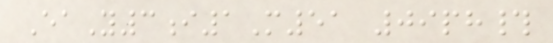EaY3i1M51 09ph#
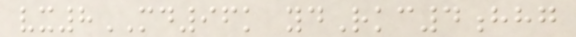vx8MD96k ydRkc4hhg
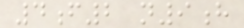4f2 n9h
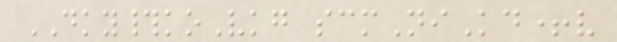DKY#koVkg scmNiKd+v
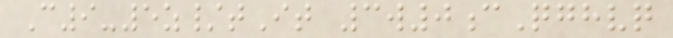C9-5z/tIt 3w0cQghvq
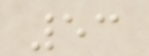53
